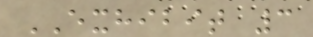EXHIBIT 3
